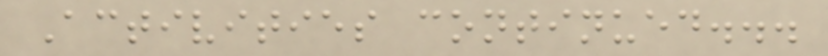Activities continued...
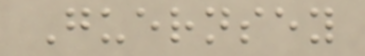Guernsey
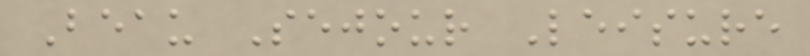Beau Sejour Leisure
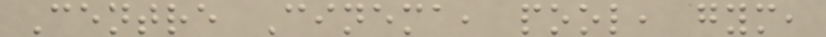Centre Cinema, pool, gym,
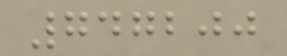747200
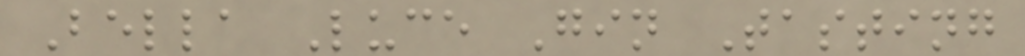Bella Luce Gin Tasting
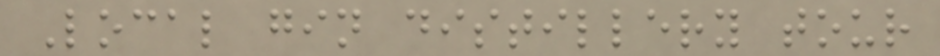Local gin distillery tour
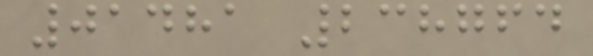01481 238764
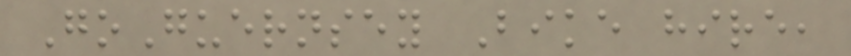GoGuernsey Bike hire,
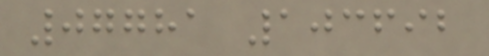07781 103692
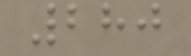280
